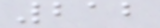212
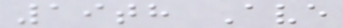19th Ave
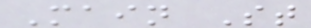Main St
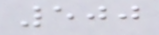500
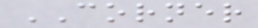CORNER
